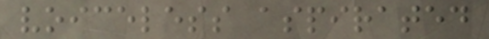voiceless aspirated
